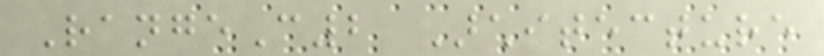RangeC2 Architecture
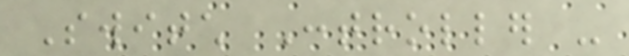Switch Controller -
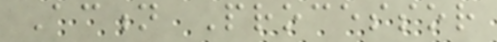Action Processor
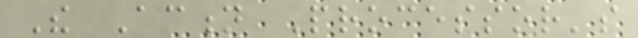The Action Processor's
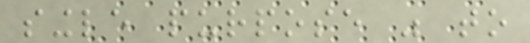single purpose was to
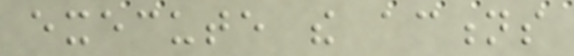execute the actions
